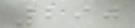290
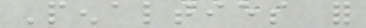Penalties for
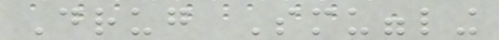Drug Smuggling
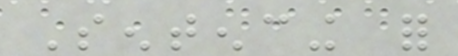Sentencing for
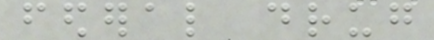federal drug
